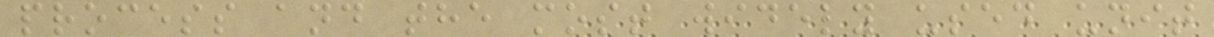process and the most widely used unit
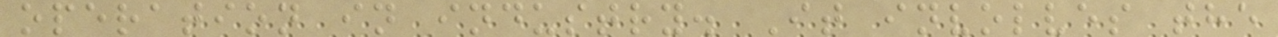operation in industry. It involves the
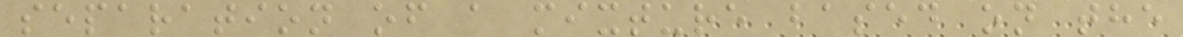separation of a mixture based on the
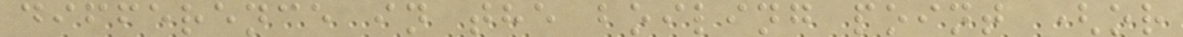difference in the boiling point (or
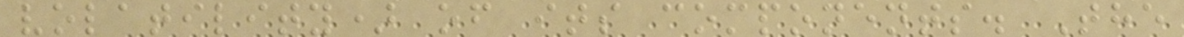volatility) of its components. The
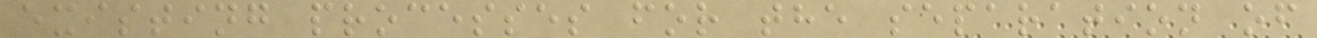existing processes for the separation of
